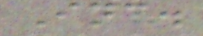Inc.
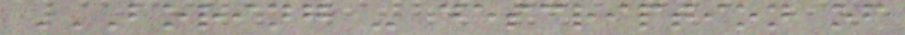BORING - DESCRIPTION OF
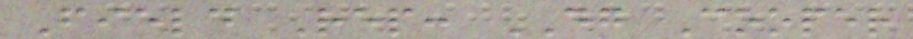Field Rep: DG Cooper
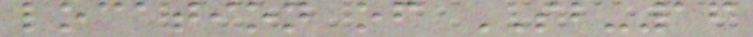location of SB-16
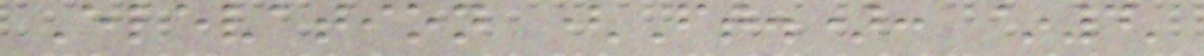Elevation (Ft.): ~4'
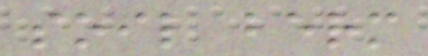soil berm
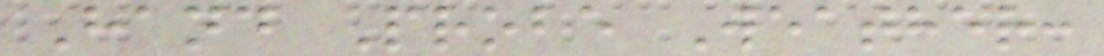Hand Probe Weather:
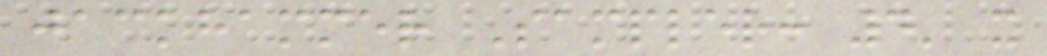jackhammer Sampler: 4' x
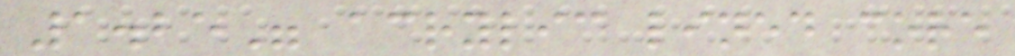1.25" acrylic lined core
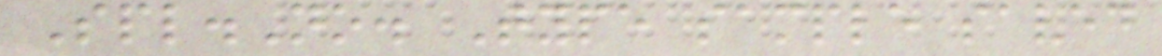Spl.No. Type sample saved
